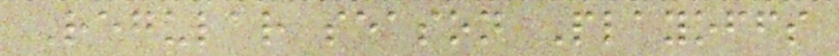Regular season Playoffs
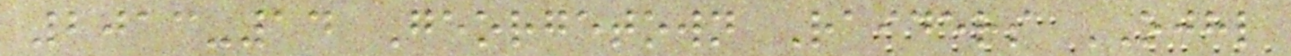2013-14 Georgetown Raiders OJHL
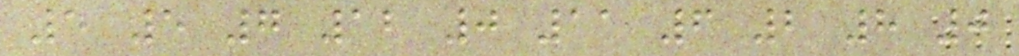5 5 7 12 0 11 6 2 8 0
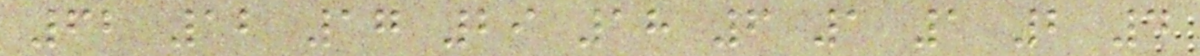62 12 17 29 18 6 1 1 2 4
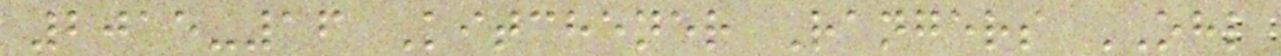2015-16 Kitchener Rangers OHL
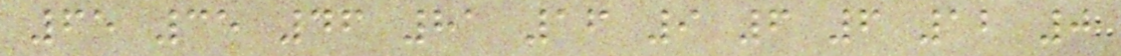65 35 46 81 16 9 6 6 12 0
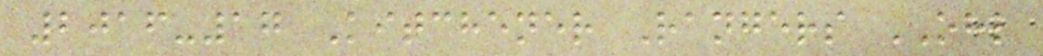2016-17 Kitchener Rangers OHL
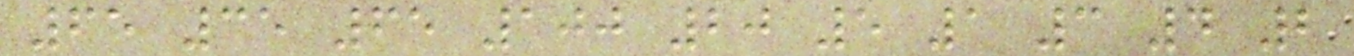65 35 65 100 20 5 1 3 4 2
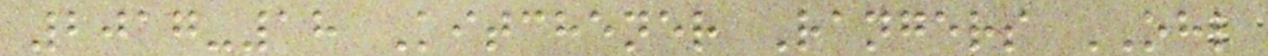2017-18 Kitchener Rangers OHL
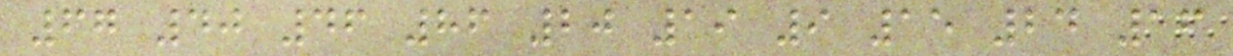67 40 46 86 20 19 9 15 24 16
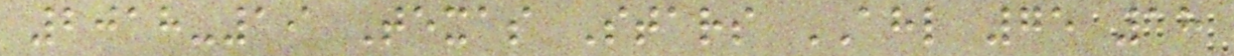2018-19 Texas Stars AHL 75 18
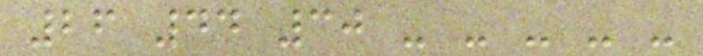26 44 30 - - - - -
